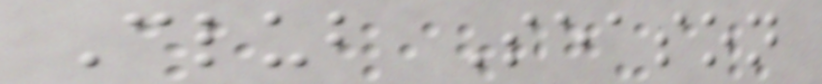Club Season
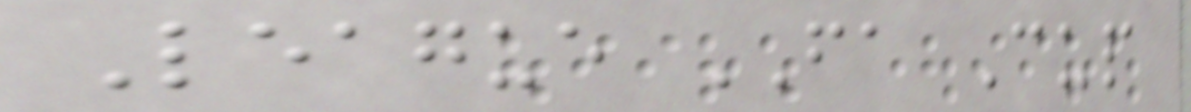League FA Cup
